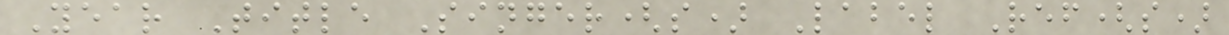Year Title Singer(s) Label Ref(s)
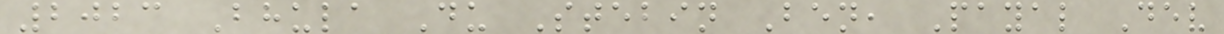2023 Bhula Du Stebin Ben, Payal Dev
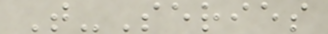T-Series
